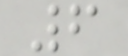6
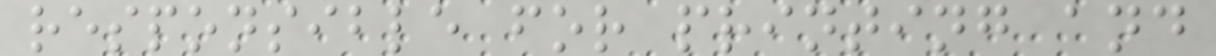responsible for printing and
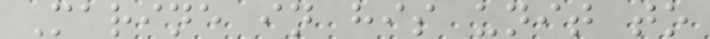Marine in his unit to
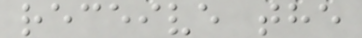receive the
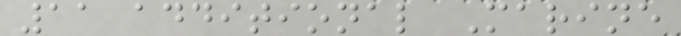11 additional Marine
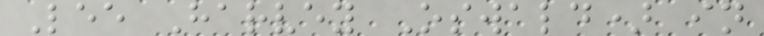Lee Harvey Oswald) in
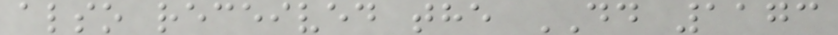also received the DD 1173
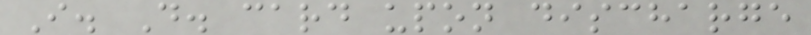I. D. card upon discharge
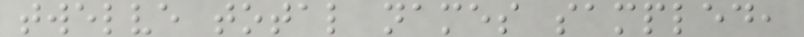twelve total names sampled,
